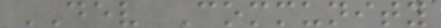DEV Community
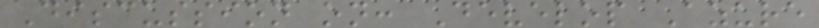Discussion on: Develop Azure
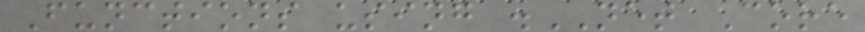Functions using .NET Core
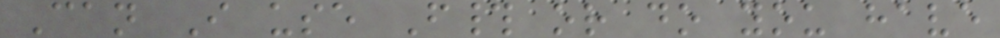Can I use F# or do you have
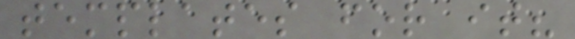templates for it?
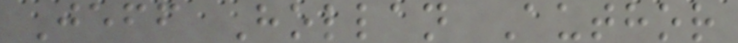Jeff Hollan Author
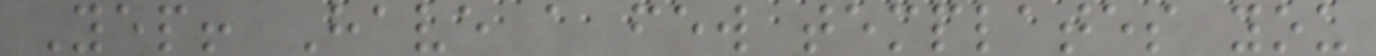Yep! Have a few templates you
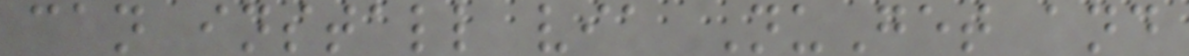can install via NuGet and
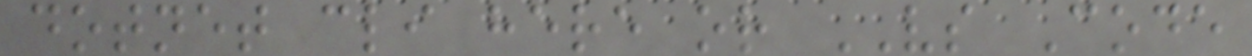dotnet cli here or VS Code
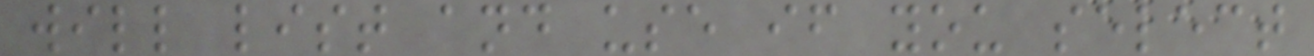will list and use if you select
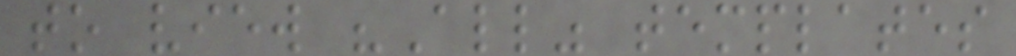to view "All" templates
